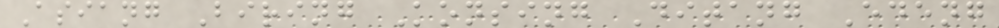Asiang Biring Konsing Ditang Edeng
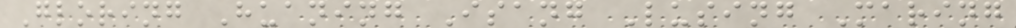Gloring Huaning Isang Lusing Maring
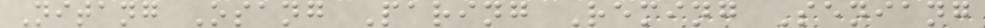Nitang Osang Paring Reming Seniang
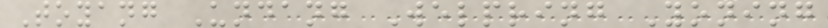Toyang Undang Welpring Yoning
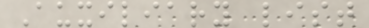Auxiliary list
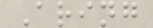Aring
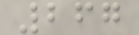267
